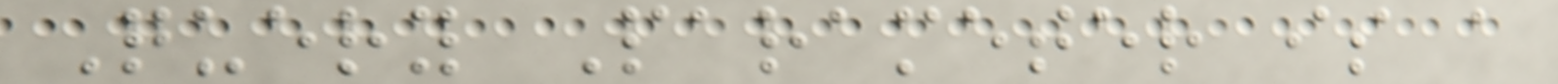Query Parameter is a
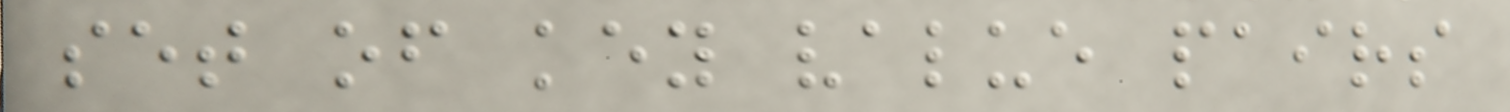set of key value pairs
